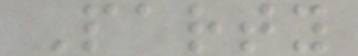Party
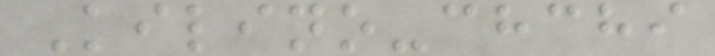Kilino-chchi
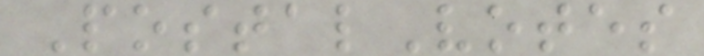PostalVotes
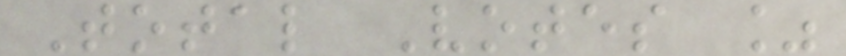Total Votes %
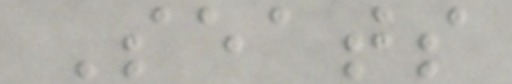Seats
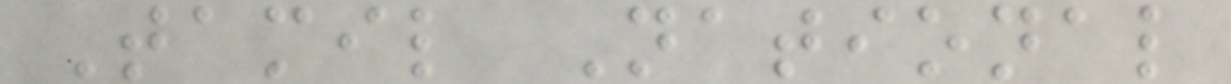Tamil National
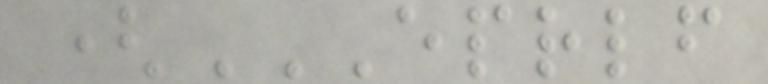(EPRLF
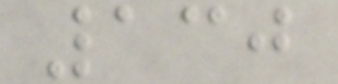130
